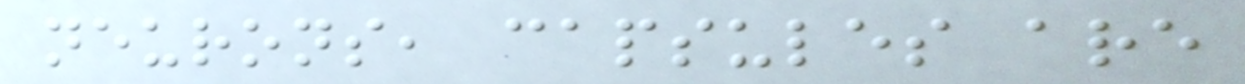neurons, capsules are
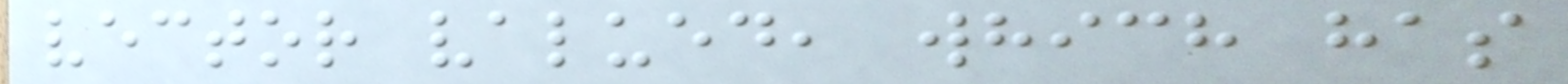vector valued, which has
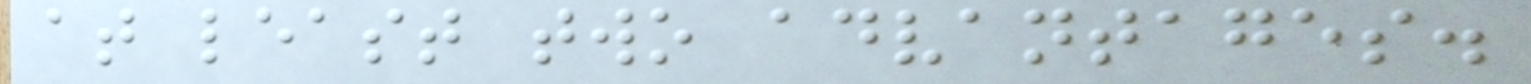at least two advantages.
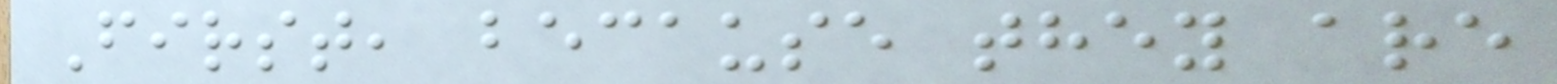First, because they are
